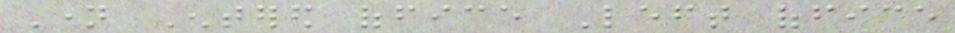Name Entered office Left office
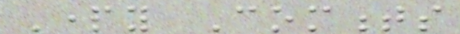Party Comments
